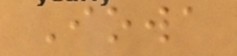Iowa
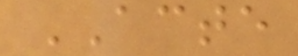ACTE
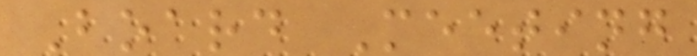Board Meeting
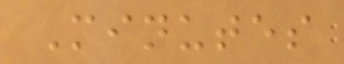Minutes
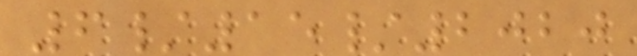6/15/2020
